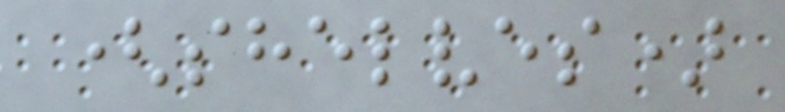(shelves)
